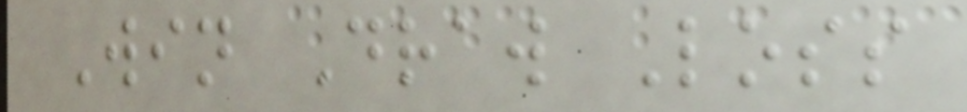Win Draw Loss
